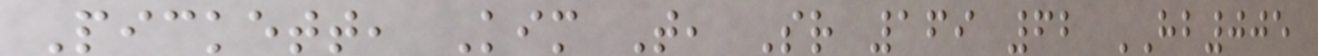Pickett, Kim T, Sr 169 62 HB005
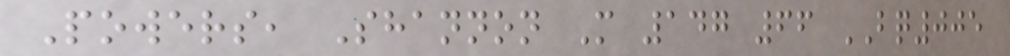Powers, Shannon M 147 66 BQ005
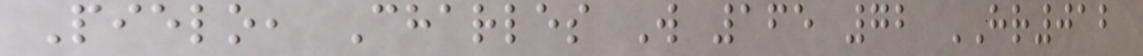Pielo, Charles W 165 72 HR012
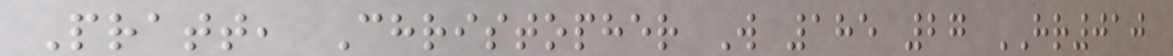Pratt, Christopher W 185 27 HR010
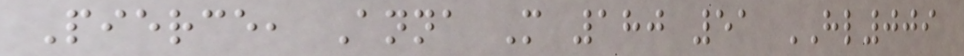Pierce, Anna M 180 51 HL009
